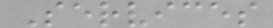Services
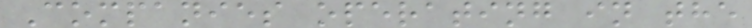Companies operating in the
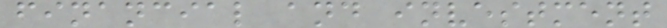financial and investment
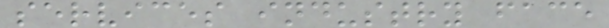services industry face
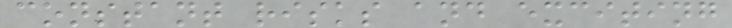constant risks and exciting
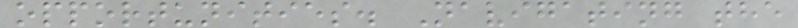opportunities. Navigating the
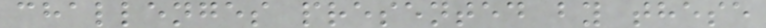challenges presented by these
